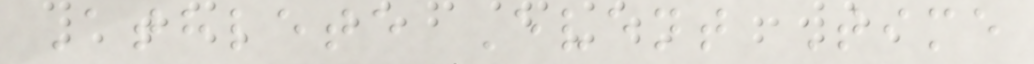Athlete Event Time
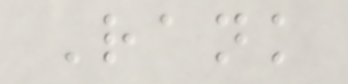Rank
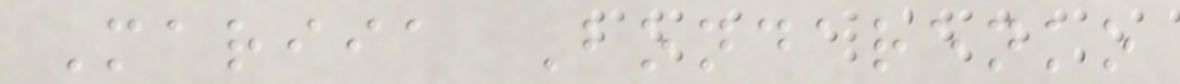Mariia Bondarenko
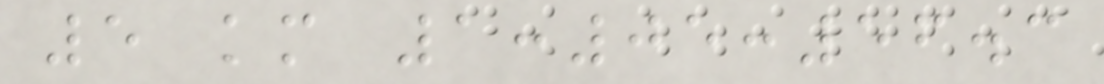5 km 1:05:56.3
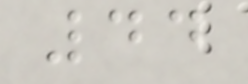44
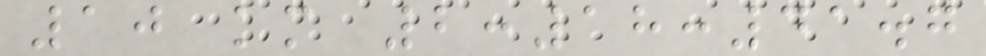10 km 2:18:41.7
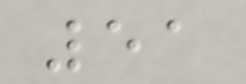51
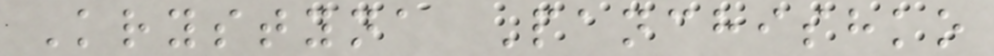Krystyna Panchishko
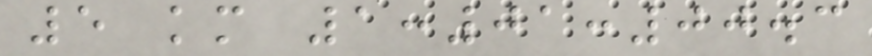5 km 1:01:00.3
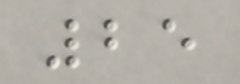25
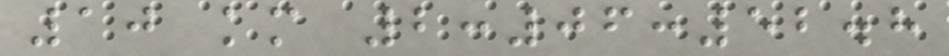10 km 2:06:52.8
